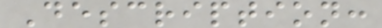Description:
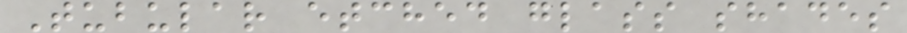Tubular etched glass shades
